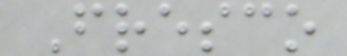Fresco
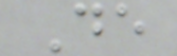De
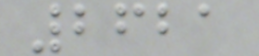2621
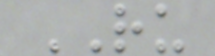RU
